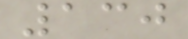130
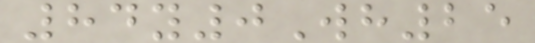84y0Wh25
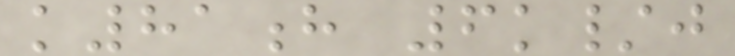k81h 6k/j
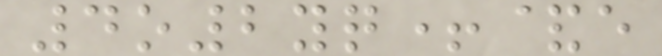4o2yq+&e
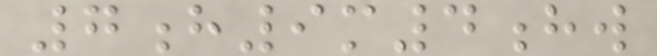7h9m4hw
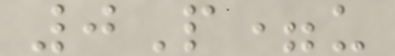0P=u
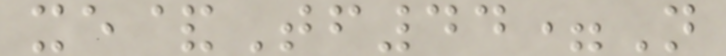xe&Tf44=N
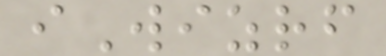iWizrf
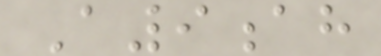A9ah
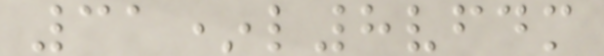31*l8vfdm
